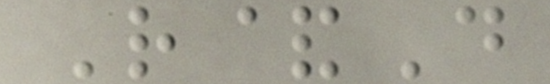R&D
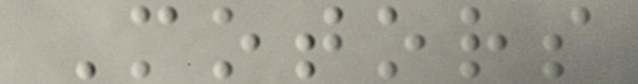Motors
